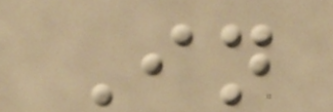In
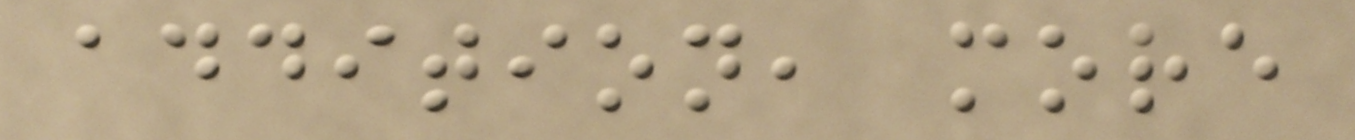addition, more
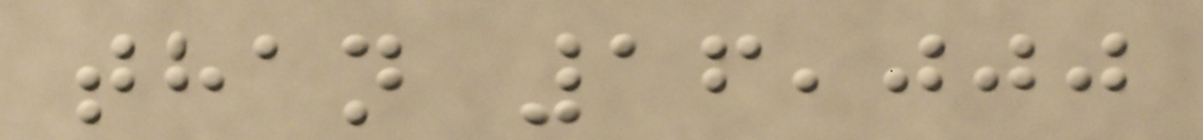than 16,000
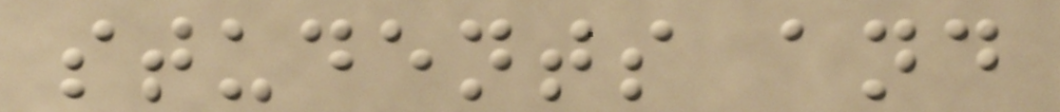students and
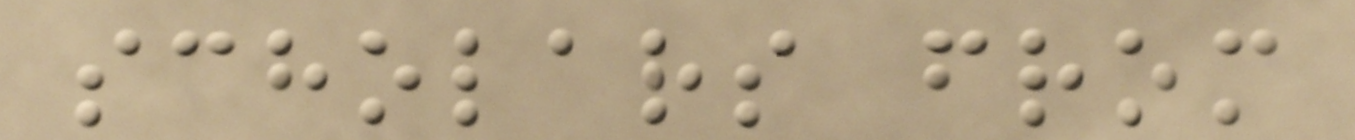scholars from
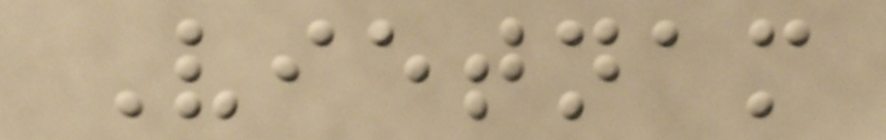Vietnam
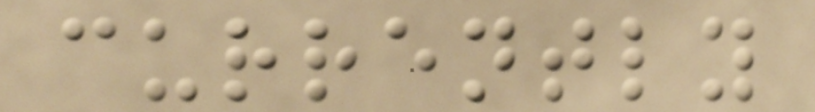currently
